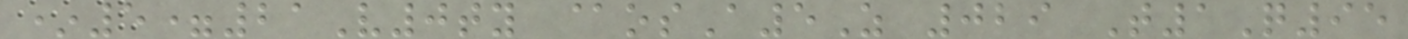*5=21V0ty @osA5Z 029 T1Q95
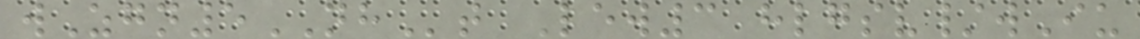wZgn5NHt Lew3 hlgsv/wIu
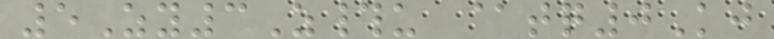5Zy3Z#u @tq0Kj
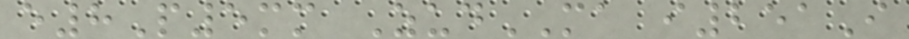e8P5mm ZudMA i251I
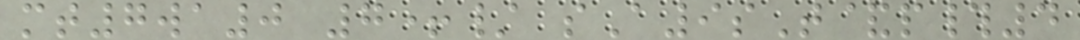mt7wa0 7+/ sA9sT&p#4
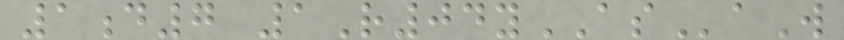1d7 1R04yASaW
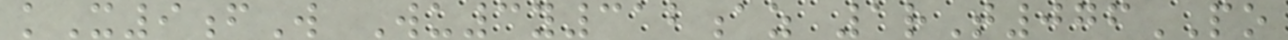kX9fW Wu3y312az 1rT076PO
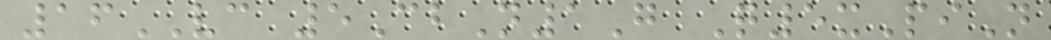16VC 5CbN1G Q5xPiN
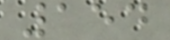154
